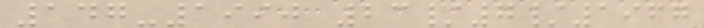147-1990 23/7/1967
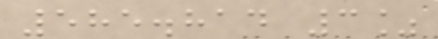585.814 3%
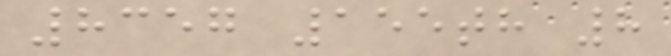8357 155th 8
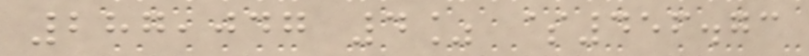287,047 4% $456.73
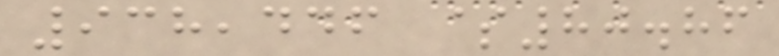938,446 $80.86
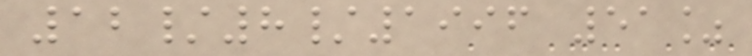12/8/1996 51%
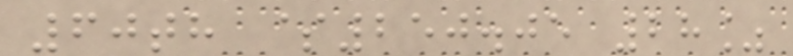60th $250.05 28%
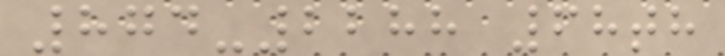874-2288 68th
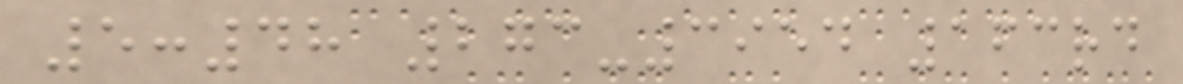5:48 273-3954 163rd
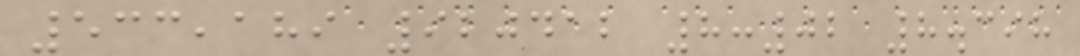533,189 920412 8:02 8.398
